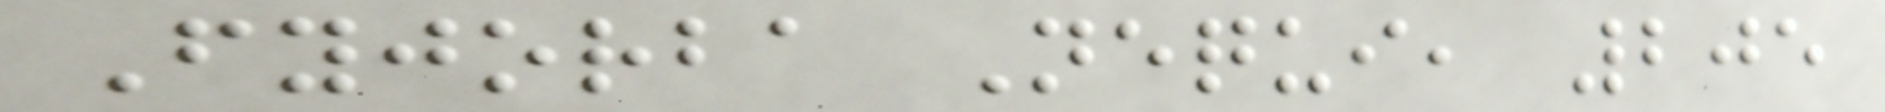Fyjorba Nequi, 205
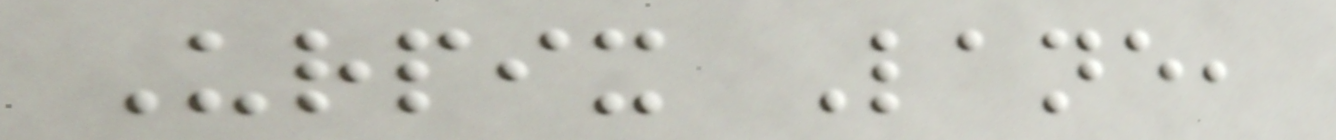Urpix Lane,
